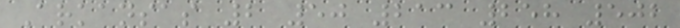Arkansas 2 50 213 258 502
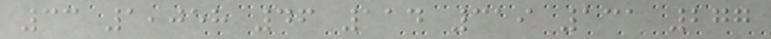33 1,058 46 114 319 131 277
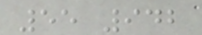55 942
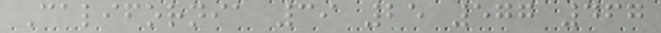California 39 25 577 467
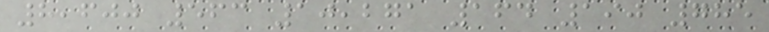8,600 563 10,271 164 190 785
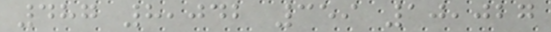487 8,042 359 10,027
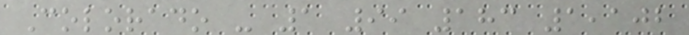Colorado - 1 99 183 1,102
